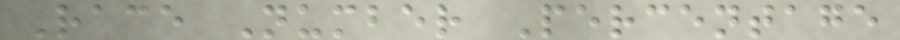Race Number Percentage
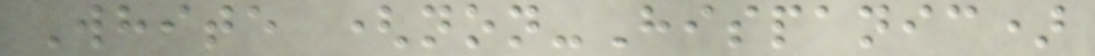White (non-Hispanic)
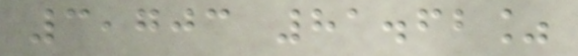3,703 81.62%
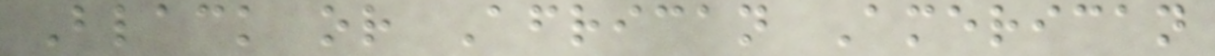Black or African American
